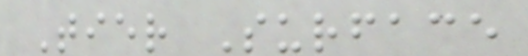Tier Surface
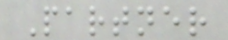Partner
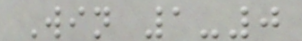Win 1-0
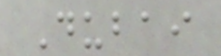Dubai
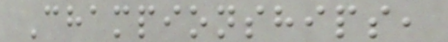Championships,
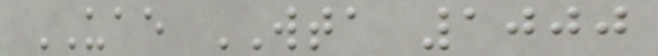UAE WTA 1000
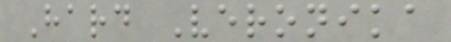Hard Veronika
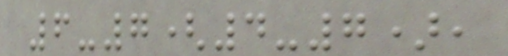6-7(4-7),
